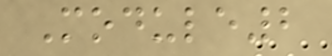Module2
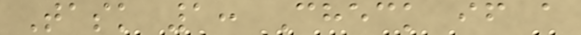Task 1: Check if a
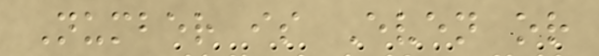Number is Even or
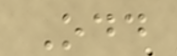Odd
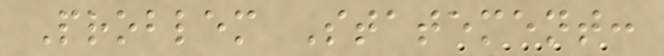Problem Statement:
